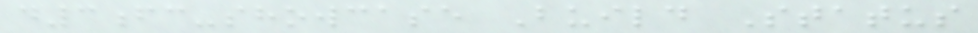d3fc-showcase Build Status
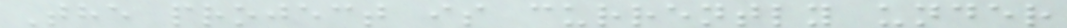The project is currently under
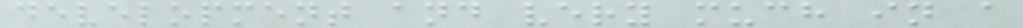development and very much in a
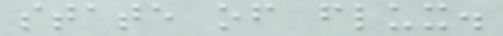state of flux.
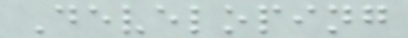Developing
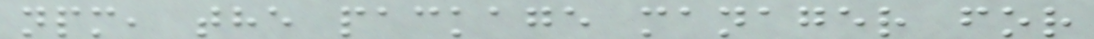npm, the package manager for
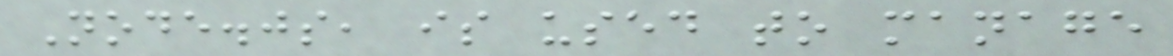Node.js, is used to manage
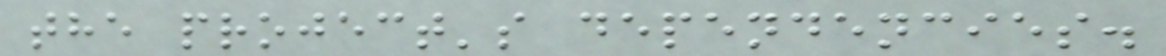the project's dependencies.
